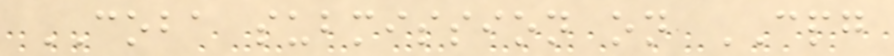COBA submission on CPG
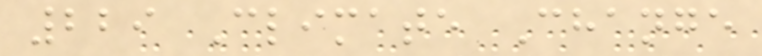229 Climate Change
